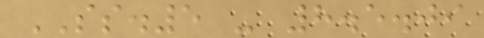SS.5 - 8.5.09
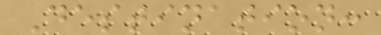Destination:
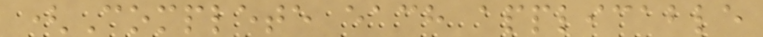(Complete each applicable
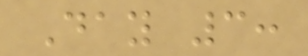Day 3:
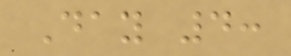Day 4:
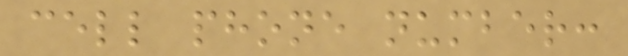cell phone number:
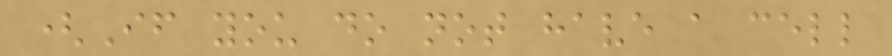(If you do not have a cell
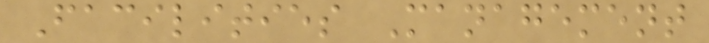Facilities Management
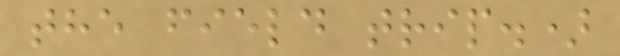the field trip.)
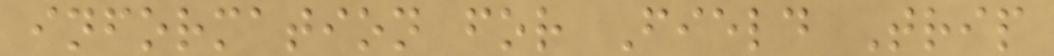information for Field Trip
